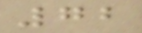72
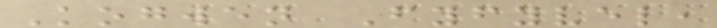Kogwen Fyfyvel,
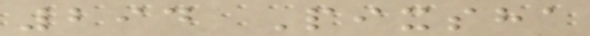294 Pixsha
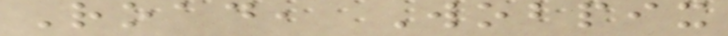Road, Wobpix
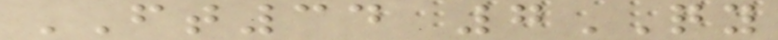FT34 7QY
